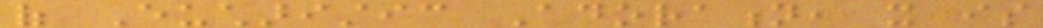of Eucharistic Adoration, it is
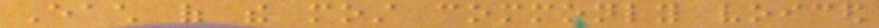Each of the most commonly voiced
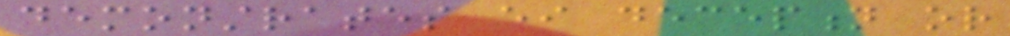demonstrates either deception or
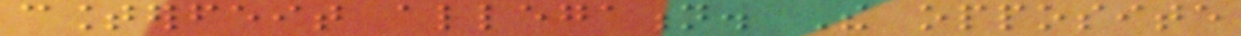counterfeit allegation. The opposite
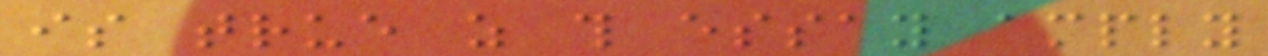is true as this essay amply
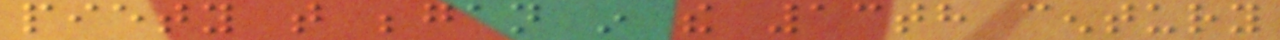piety that began in the 13th century
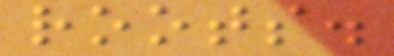roots.
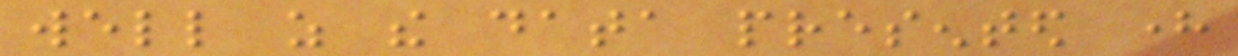well as the data presented here
